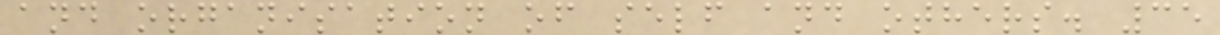and organisation of self and others. 35
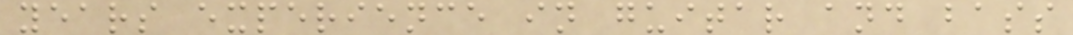years experience in guitar and bass
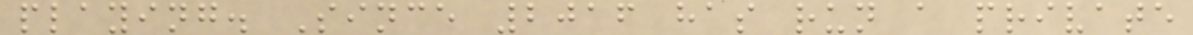playing. Since 2016 has run a private
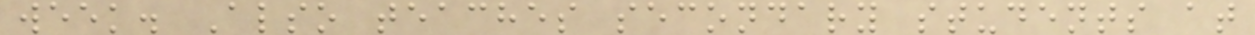week. Also teaches secondary students at
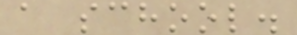a school.
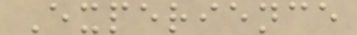Experience
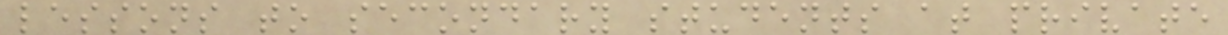lessons to secondary students at private
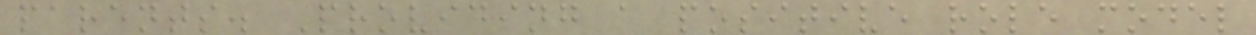parents. Providing a positive role model
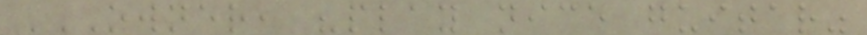OWNER, "PLAY NICE GUITAR"
